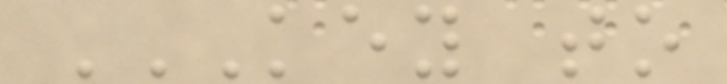KEY TO
